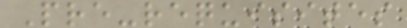Pre-requisites
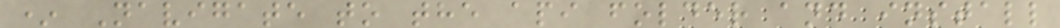* Navigate to the api folder and install
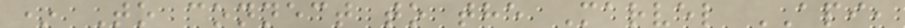* To connect to the Marvel API,
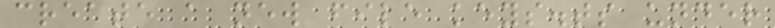create a new file keys.ts under
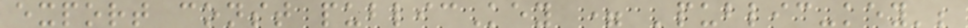export const publicKey = 'public-key';
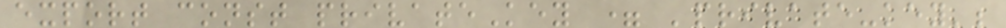export const privateKey = 'private-key';
